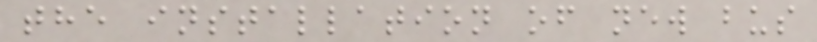the installation of new bus
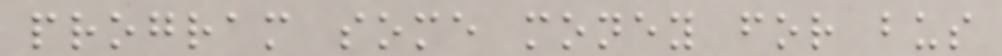program some money for bus
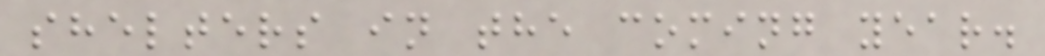shelters in the coming year.
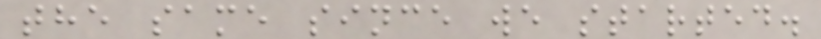the same since we started.
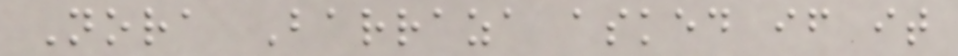Nora Barraza asked if it
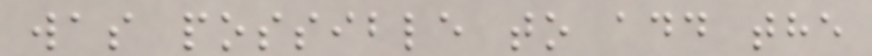was possible to add the
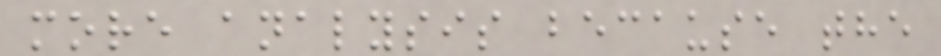more analysis because the
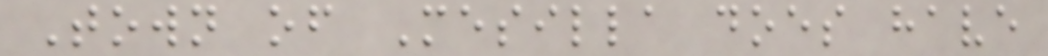Town of Mesilla does have
